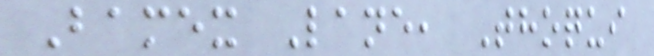Bamex Lane, Thoqui
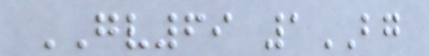GV69 1BG
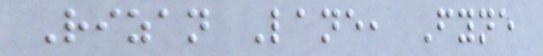Rizan Lane, Fyne
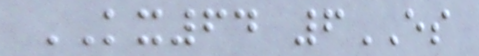KX64 6ES
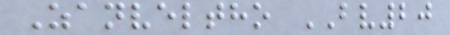Zanveltho BV20
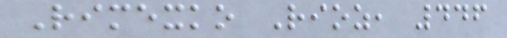Rimexko Rioz, 446
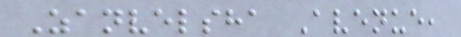Zanvelsha Avenue,
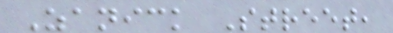Zanick Street,
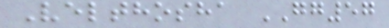Velthosha GG57
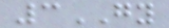3GY
